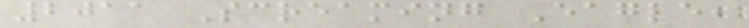2011 Screaming Eagle,
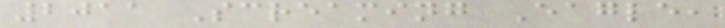2011 Screaming Eagle,
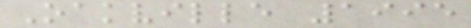Oakville 1995
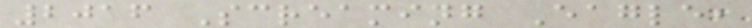2016 Screaming Eagle,
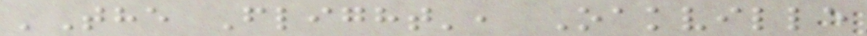'The Flight', Oakville
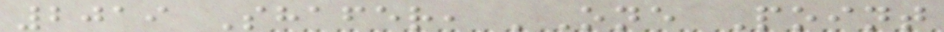2019 Shafer, 'One Point
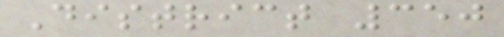District 350
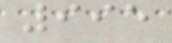995
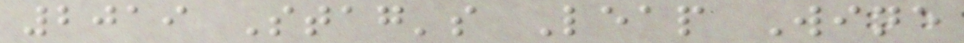2019 Stag's Leap Wine
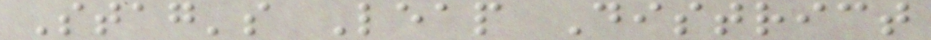Stag's Leap District
